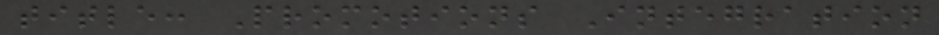title: Promotions Integration
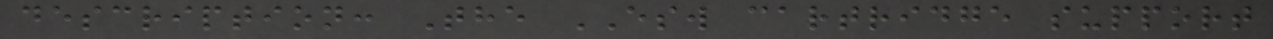description: The ESW cartridge support
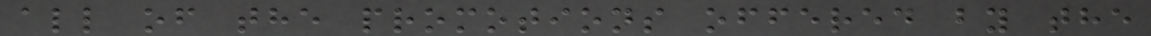all of the promotions offered by the
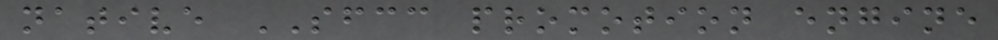native SFCC promotion engine
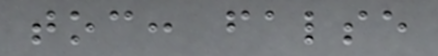toc: false
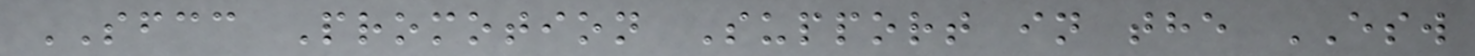SFCC Promotion Support in the ESW
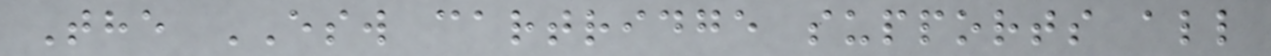The ESW cartridge supports all
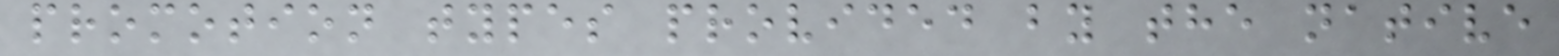promotion types provided by the native
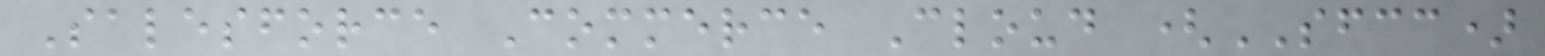Salesforce Commerce Cloud (SFCC)
